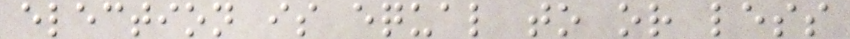election is equal to or less
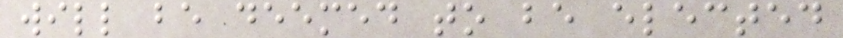will be deemed to be elected
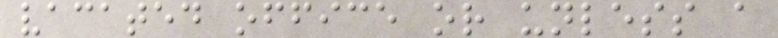vacated office or unless a
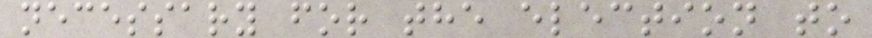necessary for the election to
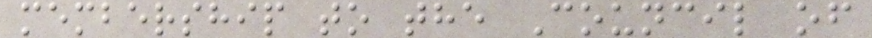membership to the Council of
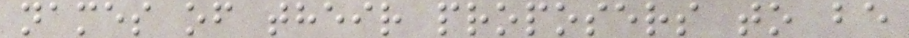names of their proposers to be
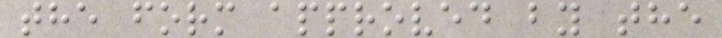the form approved by the
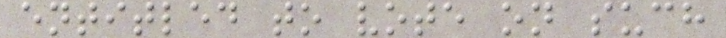entitled to vote on such
